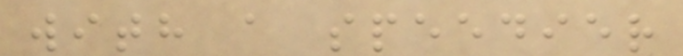with a speedier
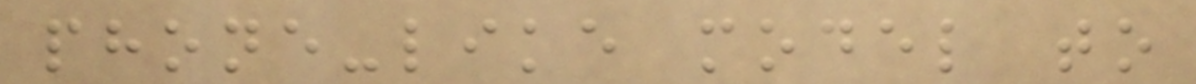phone-like model to
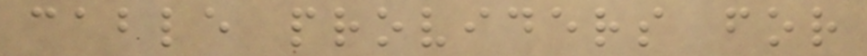cable providers for
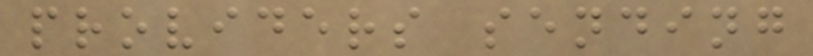providers sending
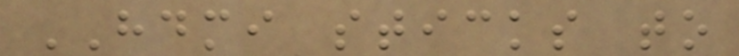HDMI sticks to
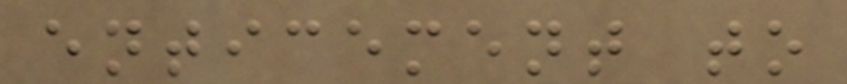enticement to
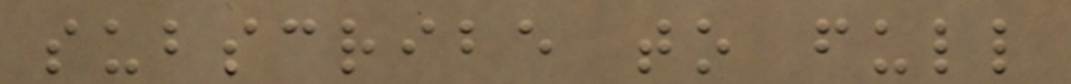subscribe to full
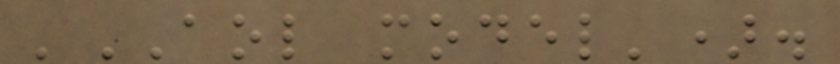'AOL model').
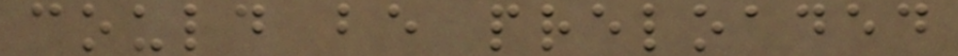could be preloaded
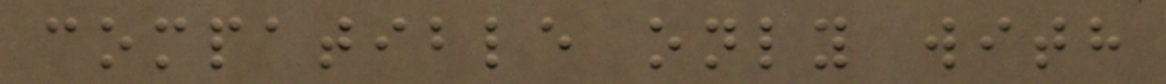compatible only with
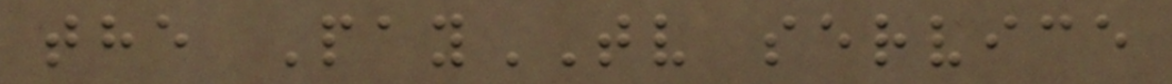the PayTV service
